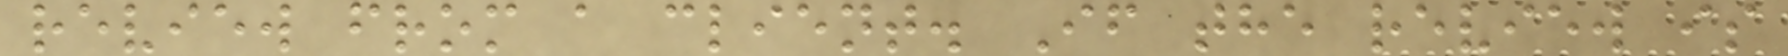review from a client. If the review is
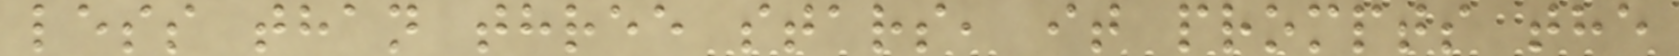less than three stars, it prompts the
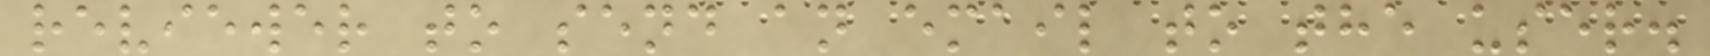reviewer to send an email to the user.
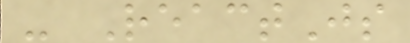- ReactJs
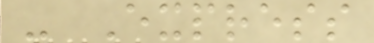- Express
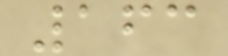163
